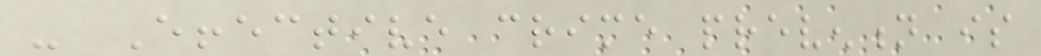- Effective crime prevention is
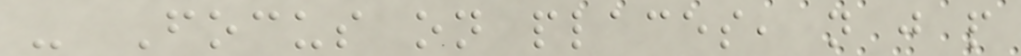- Focus on places, not just people
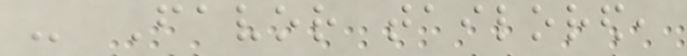- Favor tailored,
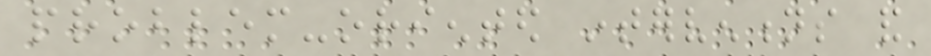problem-oriented interventions and
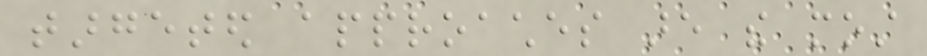targeted approaches are the most
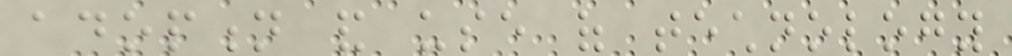adoption and use of technology
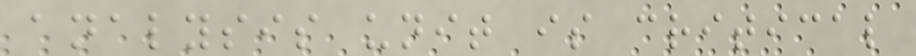analysis unit is critical
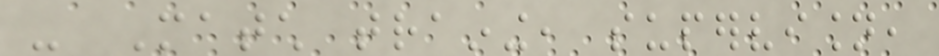- Match training, supervision,
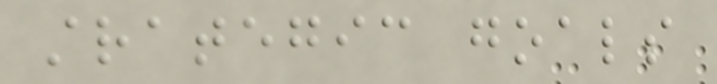strategic goals
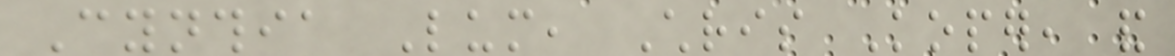Cynthia Lum, Chris Koper, and
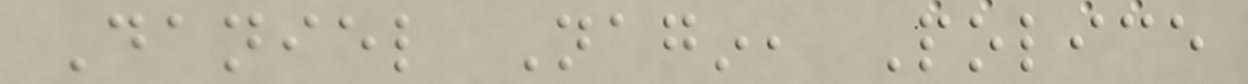Daniel Nagin, Police
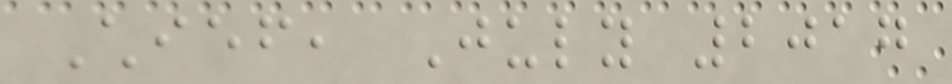Chief, July 2017
